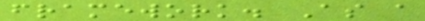framework. As a
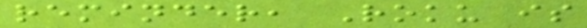reminder, Roku is
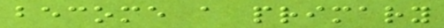become a primary
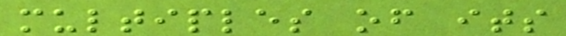multiples of its
